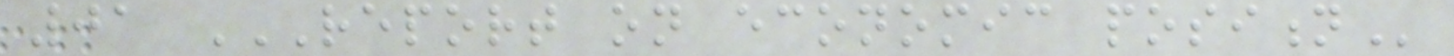01 REPORT ON ECONOMIC POSITION
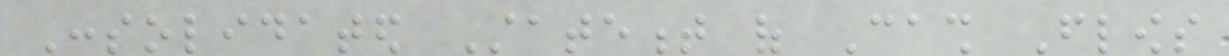Consolidated Statement of Cash Flows
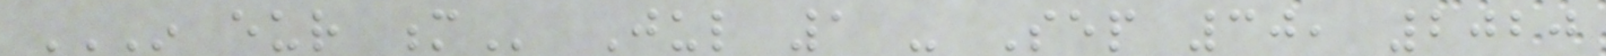IN EUR M Jul 1 - Sep 30, 2020
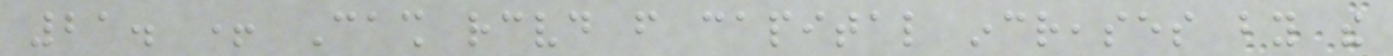21. + Cash received from capital increases by the
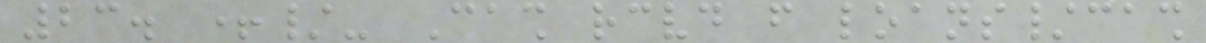23. +/- Cash received from loans/cash
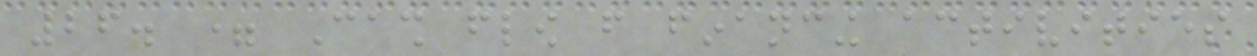26. = Cash flow from financing activities
